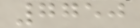7750
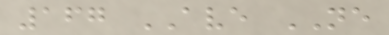167 AVE NE
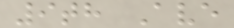9th Ave
